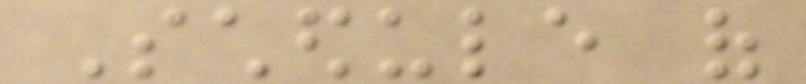Schedule of
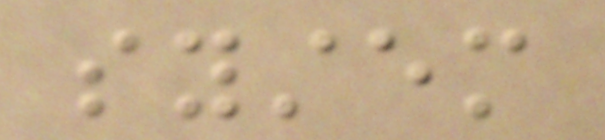system
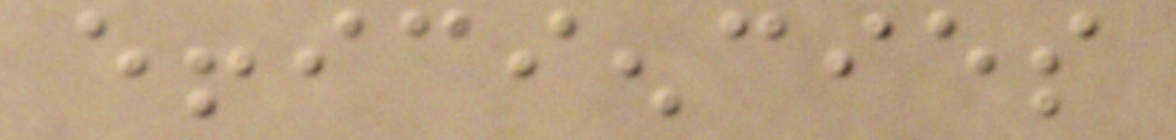efficiencies
